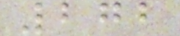272
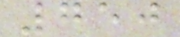750
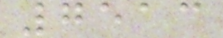7513
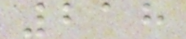218
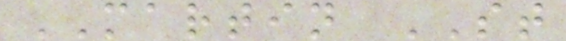MARTIN ST
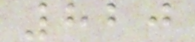820
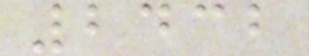2432
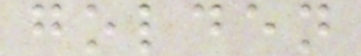golden
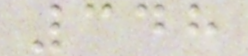348
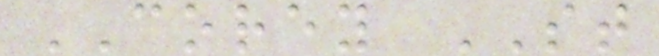COREY ST
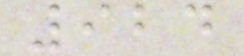924
